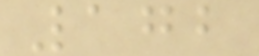172
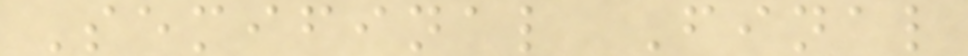Semifinal Final
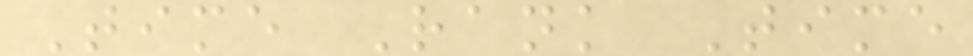Time Rank Time
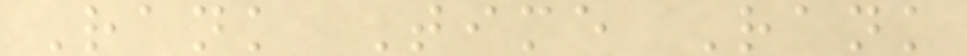Rank Time Rank
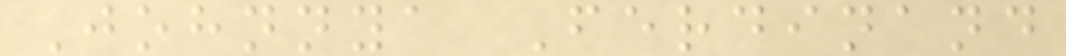Johnnya Ferdinand
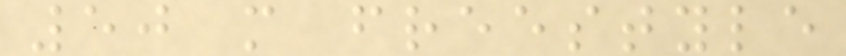50 m freestyle
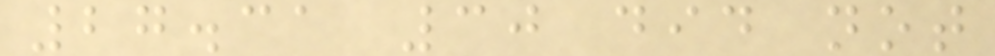27.31 30 did not
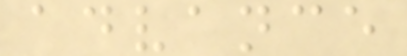advance
